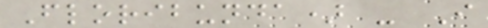Floribunda) - I
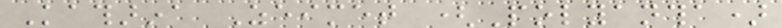Katharina Zeimet (Polyantha)
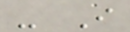- I
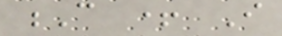C + I
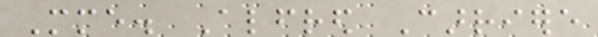Mme. Alfred Carriere
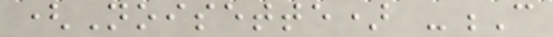(Noisette) -C
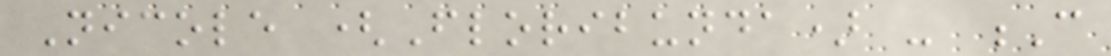Nicole (Floribunda) - C
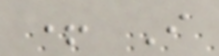+ I
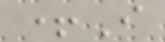+I
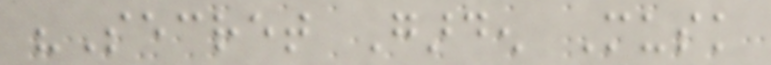"Secret Garden Musk
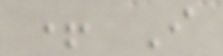+ I
